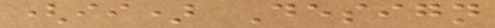(ii) Design
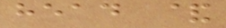head &
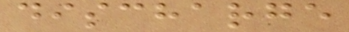discharge
